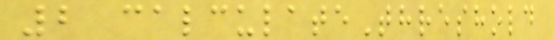2 calculateThreshold
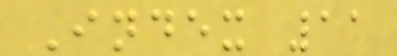Index 11
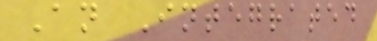An Integrated
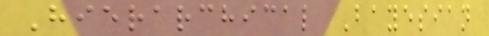Hierarchical Bayesian
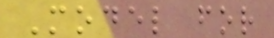Model for
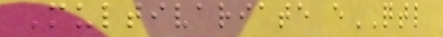Multivariate eQTL
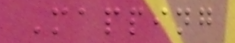Mapping
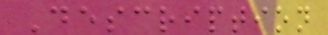Description
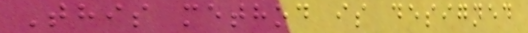This method is designed
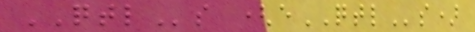QTLs (eQTLs)
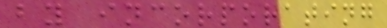by incorporating
